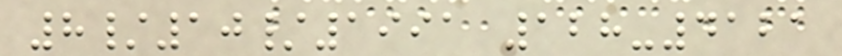8/10/1991 128-4121
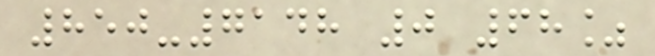850-7148 0 68%
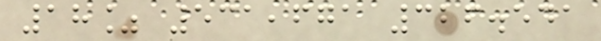18% 531,671 326.541
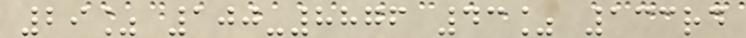29% 100-8876 43% 133rd
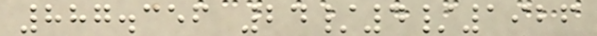887.356 24/4/1926
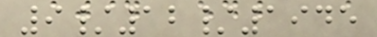9/12/1945
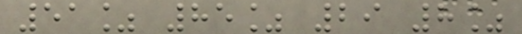51% 85% 29 8%
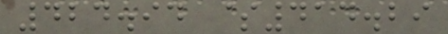424.94 $414.29
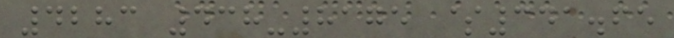4283 438-8175 $341.65
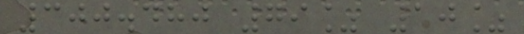300.480 79% 10%
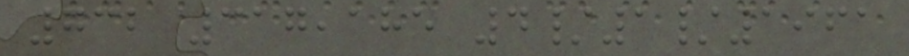732 317,185 4/1/1961
